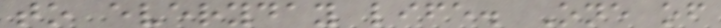to everyday life. One of
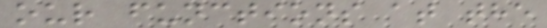our functions at the
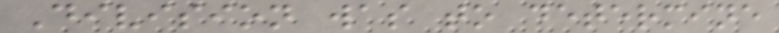Division was to determine
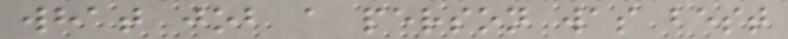what job a person was best
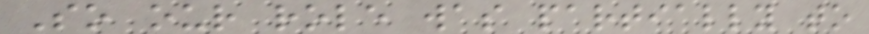So our role was partially to
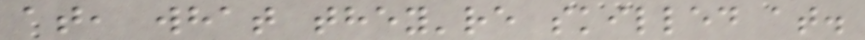at, what they're skilled at.
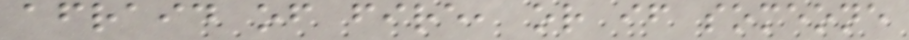afraid of fire, or if someone
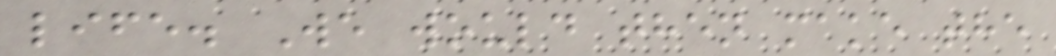life. We would then make the
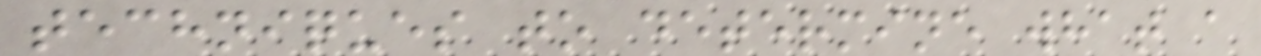techniques to determine what a
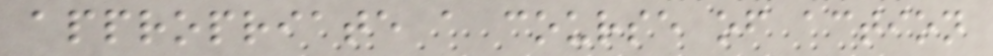appropriate a course of action
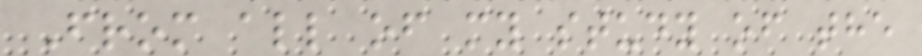From all of my study of the
